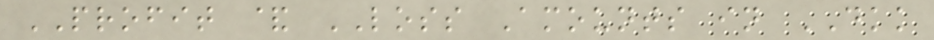PROFIT & LOSS Amounts in DKK
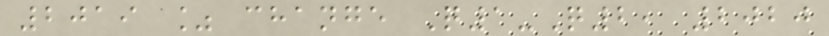2019 % change Q1-Q2, 2020
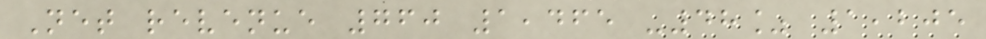Net revenue 760 1,465 -48% 1,205
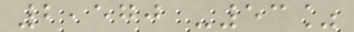2,570 -53%
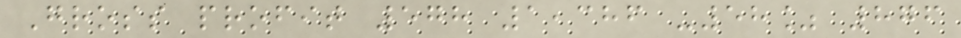Gross profit 578 1,386 -58% 876
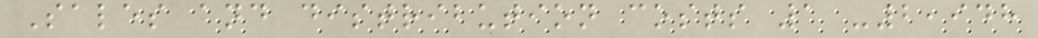Sales and distribution costs 1 -2,948
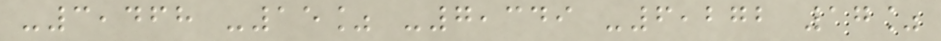-3,468 -15% -7,349 -6,272 17%
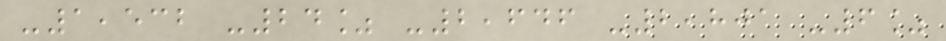-1,532 -24% -2,646 -2,801 -6%
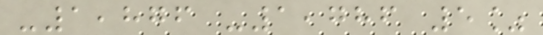-1,876 -1,786 5%
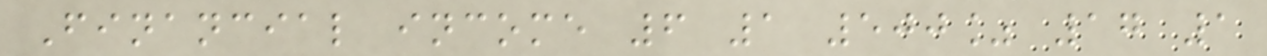Financial income 6 1 500% 17 1
